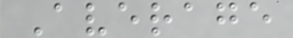Average
